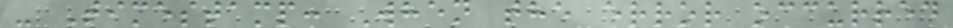- Timestamp: When the error occurred
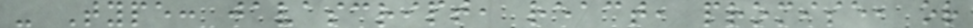- Type: javascript, react, promise, or
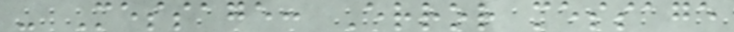- Message: Error message
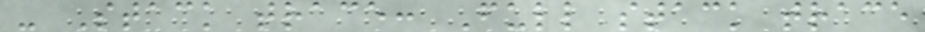- Stack trace: Full stack trace
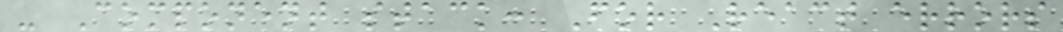- Component stack: For React errors
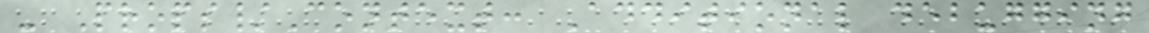- Props/Context: Additional debugging
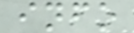info
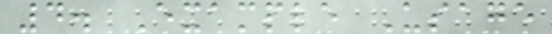4. Example Usage
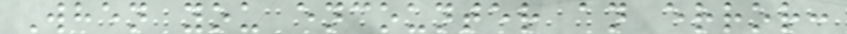When you encounter an error:
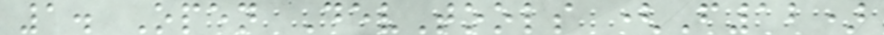1. Open DevTools (F12)
